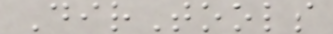DirTools
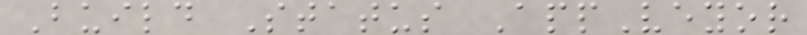Build Status AppVeyor
